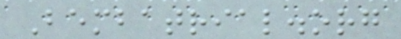Bembatrial.org
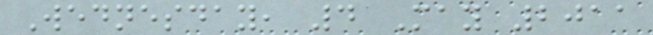Wednesday, 4 May 2011
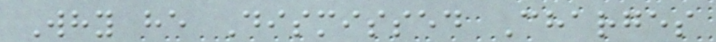Why he Dismissed Charges
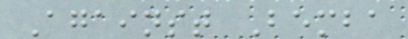Against Bemba
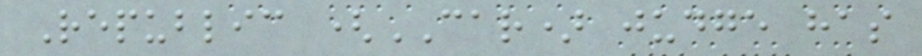Republic (CAR) judge has
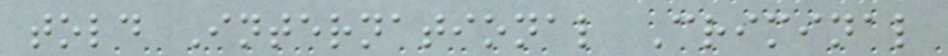told International Criminal
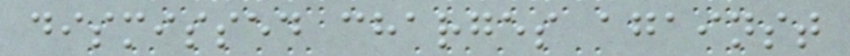dismissed charges against
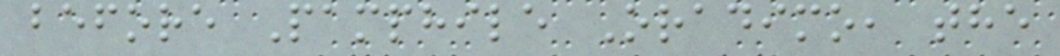before Pamphile Oradimo, the
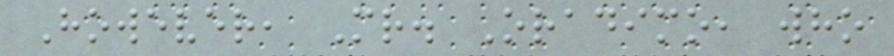However, Mr. Oradimo, who
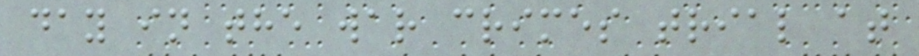day in the war crimes trial at
